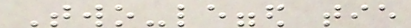Two-legged tie
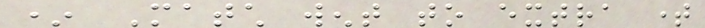* Match went to extra time
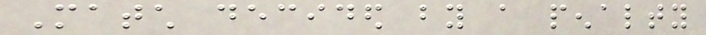Match decided by a penalty
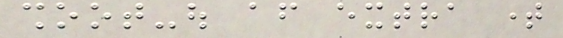shoot-out after extra time
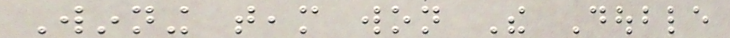Winning team won The Double
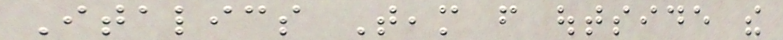Italics Team from outside the
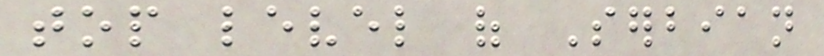top level of Serbian
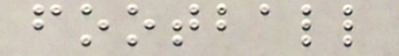football
